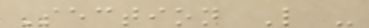Section L -
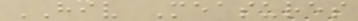HIV Measures
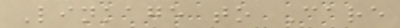Linkage to Care
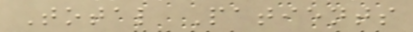Total Patients
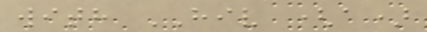with HIV (a)
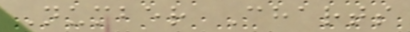Number Charts
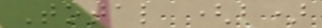Total (b)
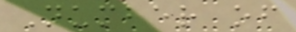Number of
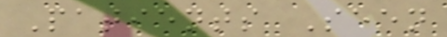Patients Seen
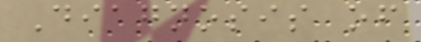Diagnosis of
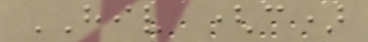HIV (c)
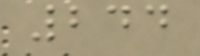244
